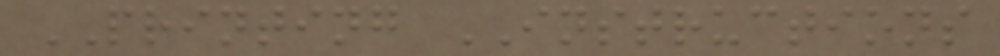PRINTING INSTRUCTIONS
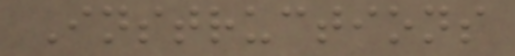Instructions
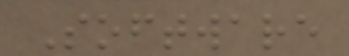Software
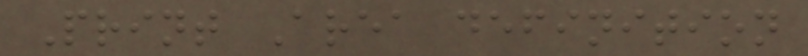Print Area definition
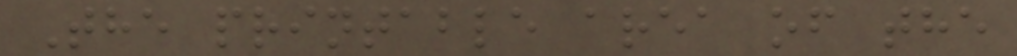The printable area of the
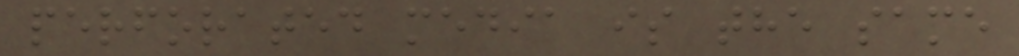perforated media is the same
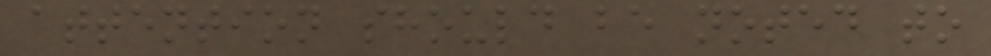attention should be noted to
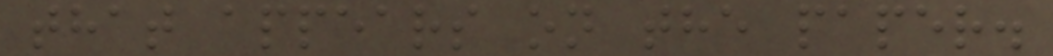that appears on the paper.
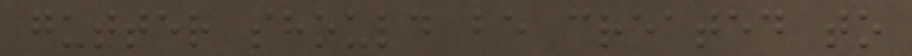gutter should be created to
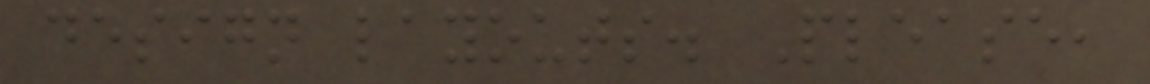design layouts. Please,
